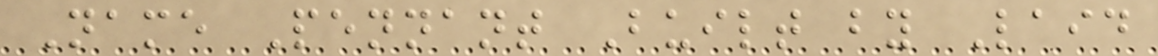Name Pennant Built by Laid
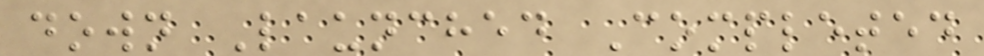down Launched Completed
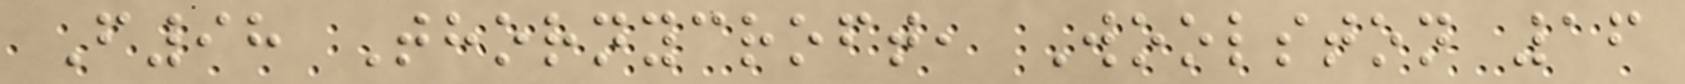F98 Thornycroft, Woolston 16
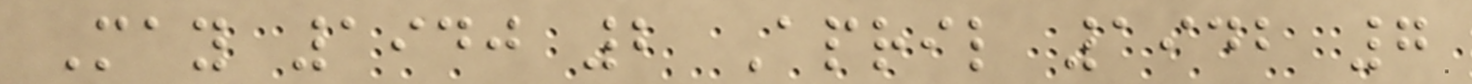May 1940 2 April 1942 7
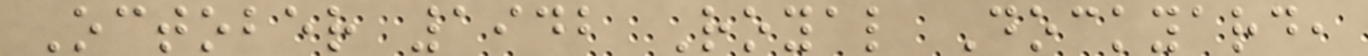October 1942 Royal Dockyard,
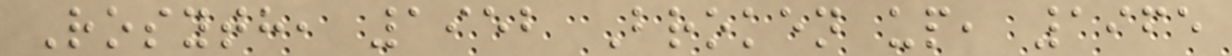Rosyth, 1952 Broken up, 1965
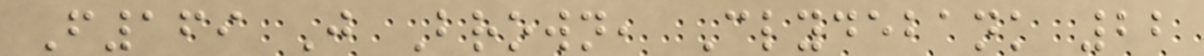F169 J Brown, Clydebank 22
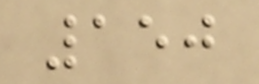150
